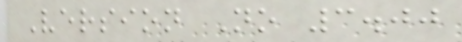Version No 3.00
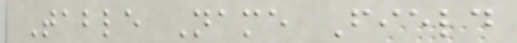Table Name Field
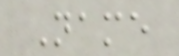Name
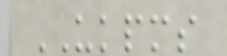UKPMS
